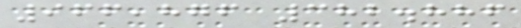966,876 382.886
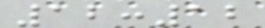12:12
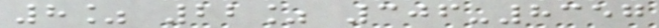8% 22% 306-8357
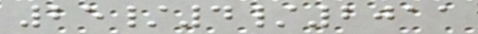25/4/2011
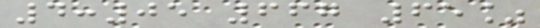4:05 667 65%
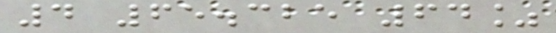4 65.325 64%
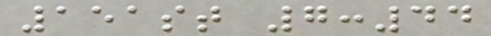151st 7:44
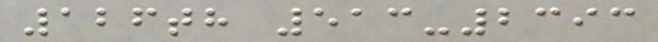126th 513-2393
